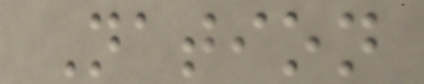Nation
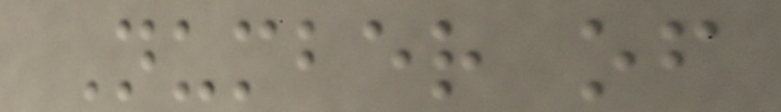Number of
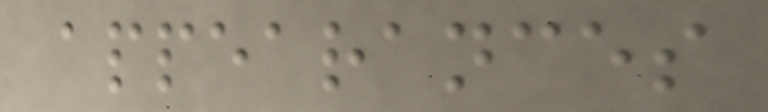appearances
